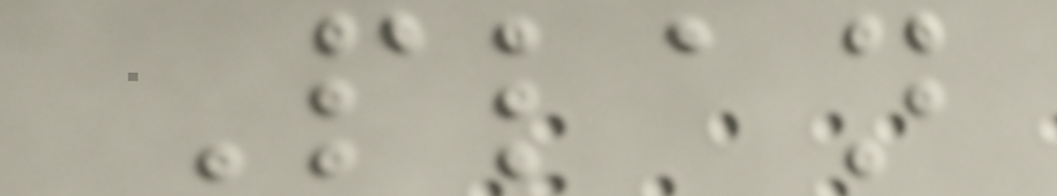Plan
